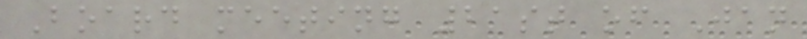Board meeting 21st of Jan
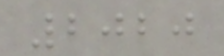2020
